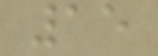15
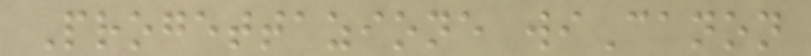Progettazione wiCanon
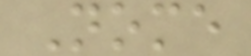Nome
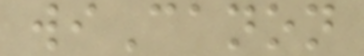wiCanon
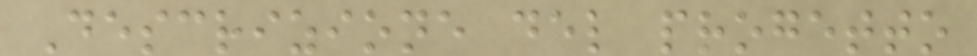Descrizione del progetto
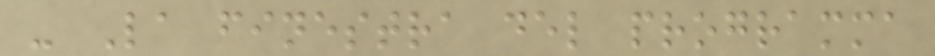- La finestra del programma
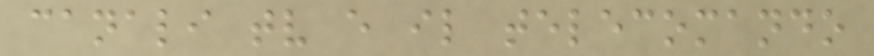canali tv e il telecomando
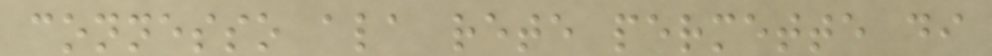connesso ala rete permette di
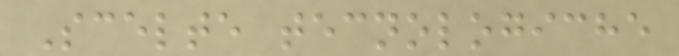Scelte tecnologiche
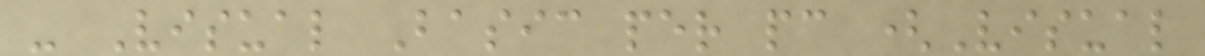- Visual Basic per pc (Visual
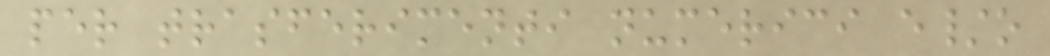per trasferimenti numerici e/o
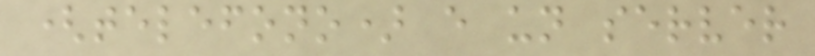(telefono) e un server
